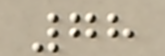78
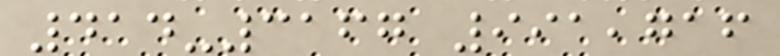414-3167 991,716
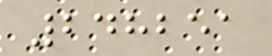248251
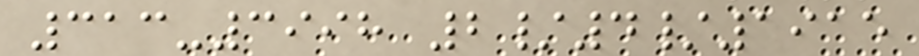313-3998 2/4/1915
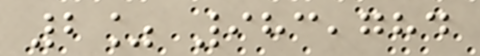2% 983,784
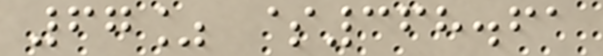67% $368.61
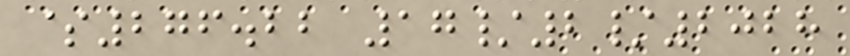$276.22 17/2/2028
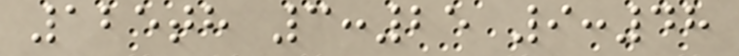125th 3:25 9:48
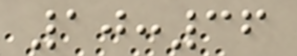10:36
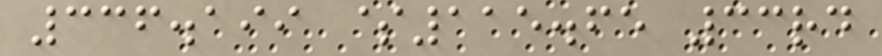336.199 $115.65 33rd
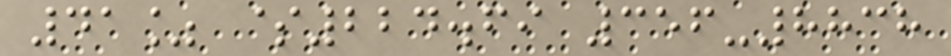41% $224.69 356-8838
